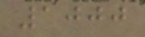1000
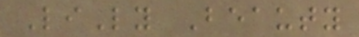LiLy Beauty
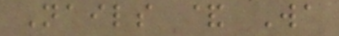Nails & Wa
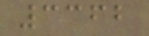3362
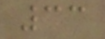33
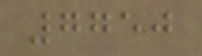7750
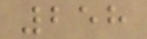258
